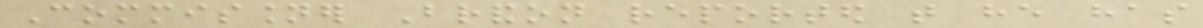Commissioner Brandon reported that he has
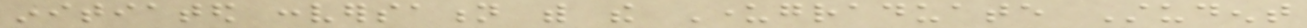initiated conversation with the Undergraduate Student
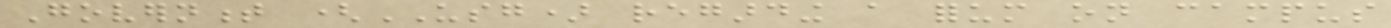Government (USG) regarding a forum on campus
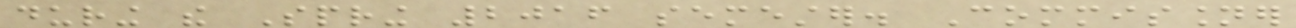during the Spring 2016 semester. Commissioner
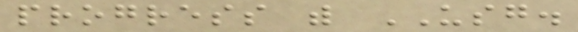progress with USG.
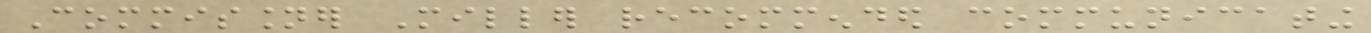Commissioner Miller recommended communicating
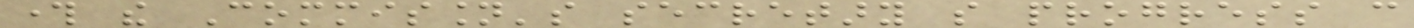through the Commission's secretary so progress can
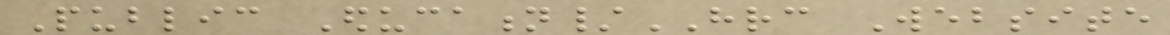Public Education/HRC Website
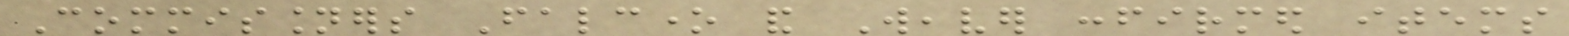Commissioners Falcone and Weaver confirmed items
